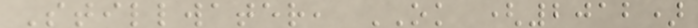Stillwater, OK (2012)
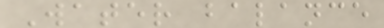Water balance
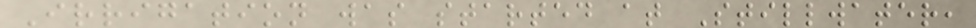Irrigation was started at Stillwater,
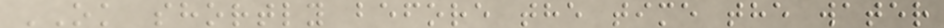OK shortly before the time the water
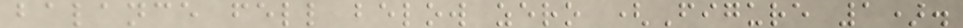balance fell below zero (Figure 1).
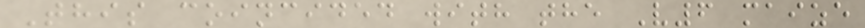This coincided with the V6 maize
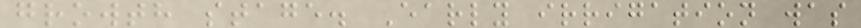growth stage. Early irrigation was
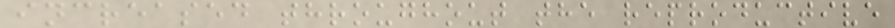increased throughout the reproductive
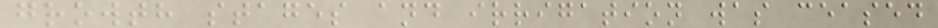growth stages and irrigation was ceased
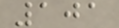101
